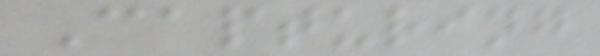Capturing
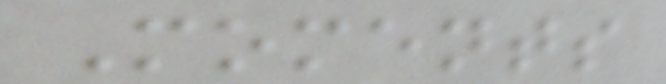Moments
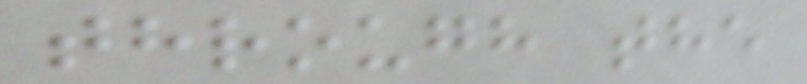through the
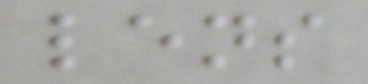lens
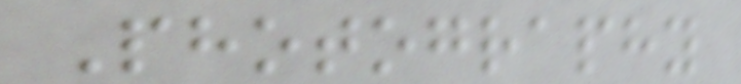Photography
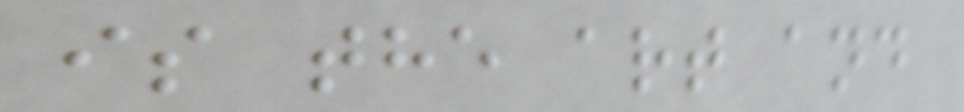is the art and
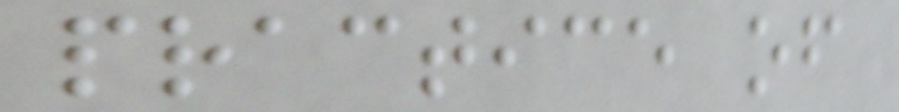practice of
